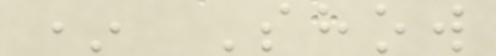* Show
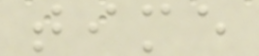time
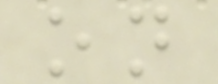on
